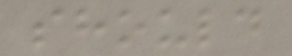should
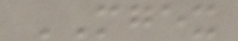MGEX
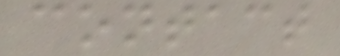contact
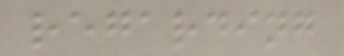regarding
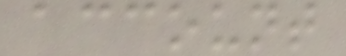account
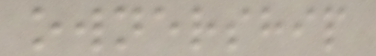ownership
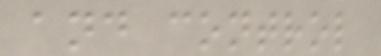and control
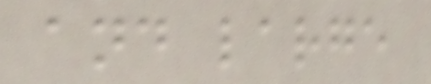and large
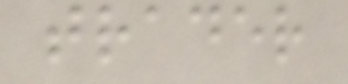trader
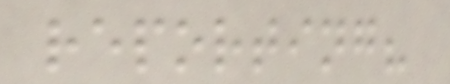reporting?
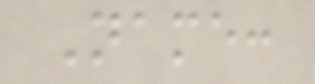Name:
